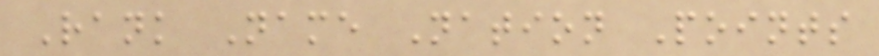Rank Name Nation Points
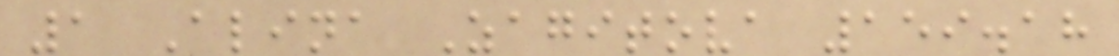1 Alina Zagitova 159.18
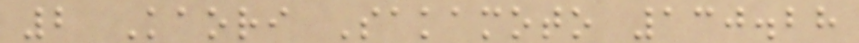2 Kaori Sakamoto 130.28
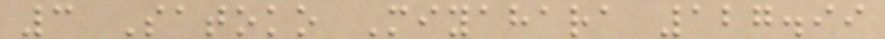3 Satoko Miyahara 127.99
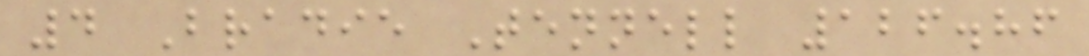4 Bradie Tennell 126.86
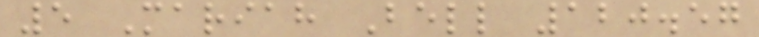5 Mariah Bell 120.57
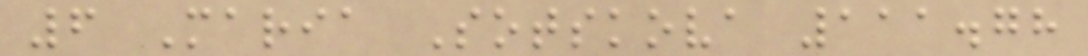6 Maria Sotskova 111.78
